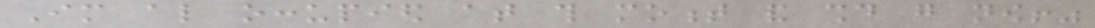Im also occupied at this moment and should go now!"
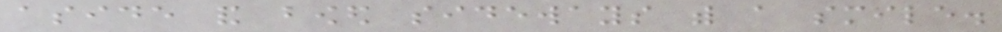aside and bowed sideways with a smile.
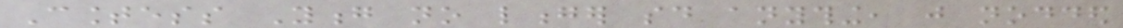Countess Yong no longer said anything, just nodded
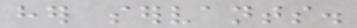her servants.
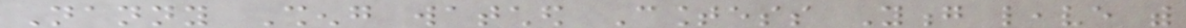Nanny Sheng watched Countess Yong leave with
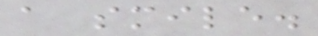a smile.
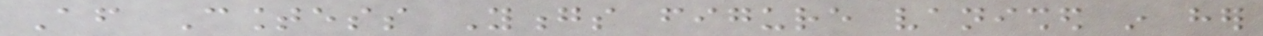After Countess Yongs figure vanished in her
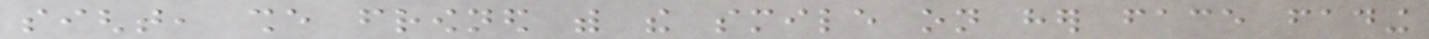sight, she frowned with the smile on her face fading
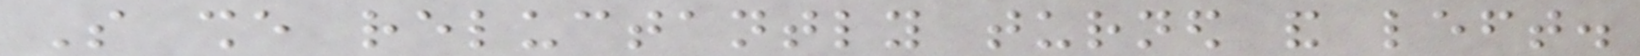So she reluctantly turned and left.
